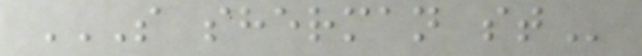S SHERMAN ST
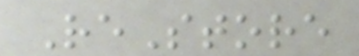ReStore
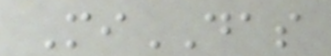MiDAS
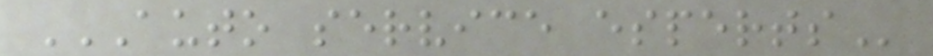AUTO SERVICE ESPERTS
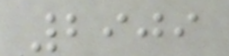2909
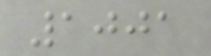1001
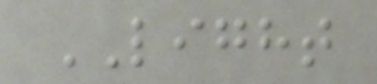LIGHT
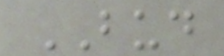BUD
